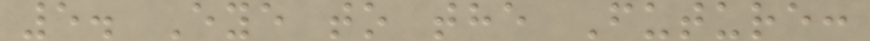5. Eye to the Future:
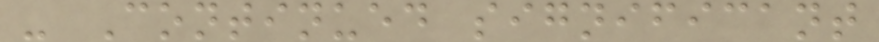- Continued significant
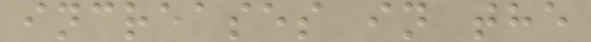increases in the
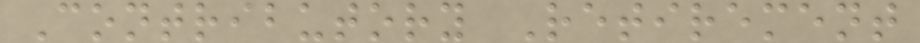Contributory Retirement
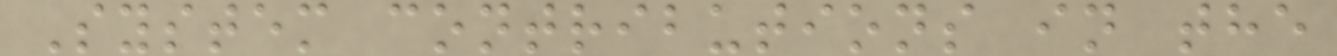System contributions in the
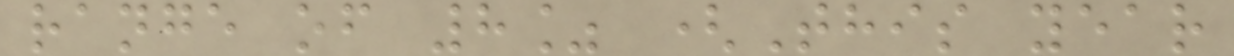range of 8% (This year
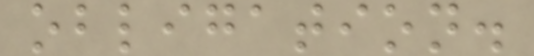obligation.
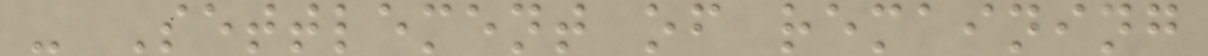- Settlement of remaining
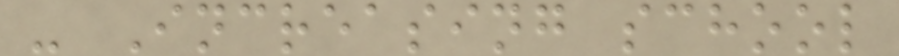- Increasing school
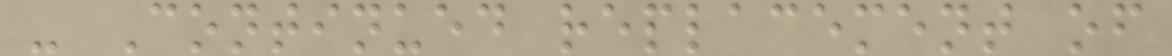- Continued replacement of
